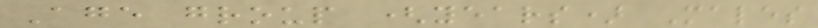Age group (years) Males
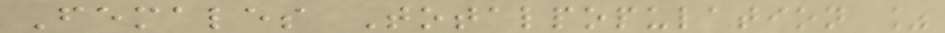Females Totalpopulation %
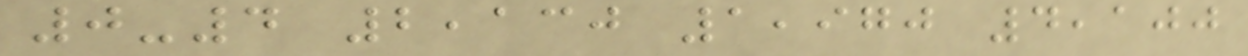0-4 2,130 1,970 4,100
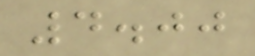4.00
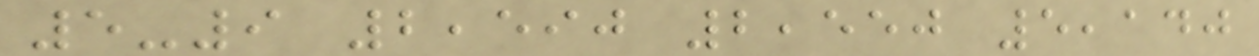5-9 2,590 2,550 5,140
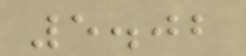5.02
